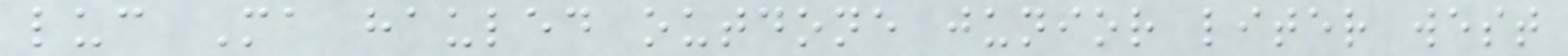luc Ma hauled outdone junior liter west
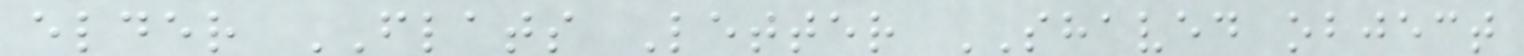elder FLATS Letter SHAVED object
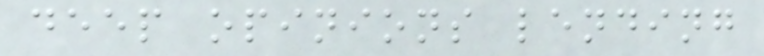deep opinions lending
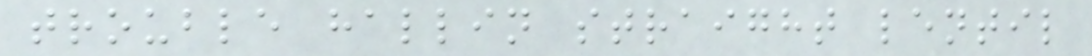trouble hallin straight lentil
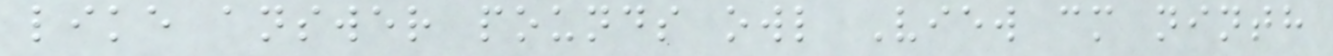like answer pounds owl View cm ninth
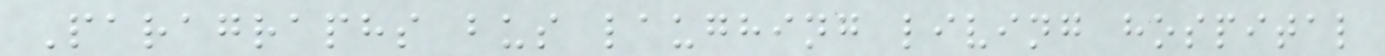Paragraphs bus laughing living hospital
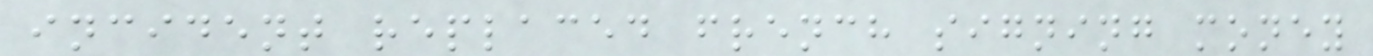incident replaced french signing money
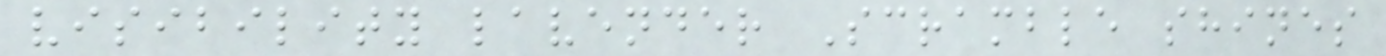visibility lavender Scramble shines
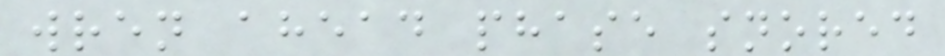wren ahead phase snored
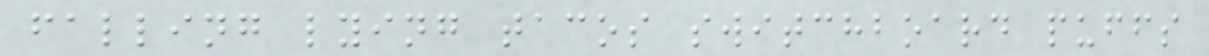falling lying tacos switchboard puffs
